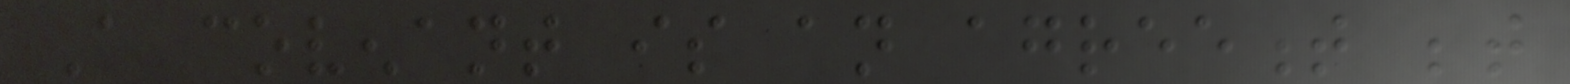A covenant is an agreement between
